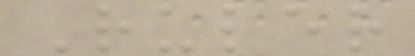Ruler
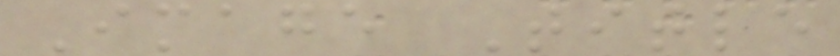Image Title
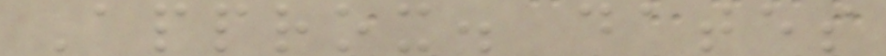Approx. dates
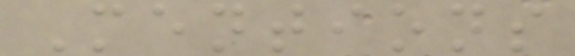Mentions
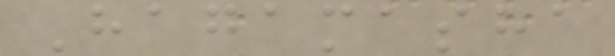Hagamasha
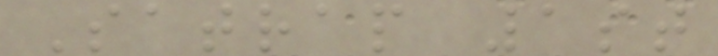Satrap 1st
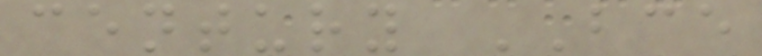century BCE
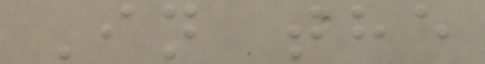In the
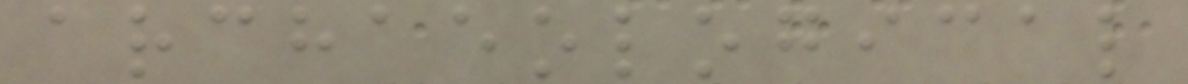archaeological
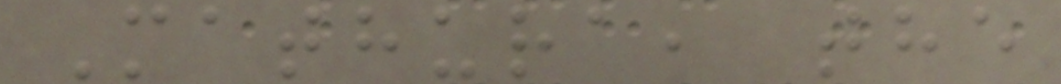Mathura, the
